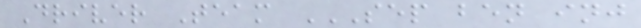Driver Team SEP BEN INJ
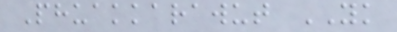Phuakkarawut YK
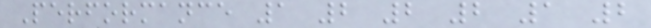Performance 1 2 2 2 1 2
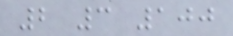2 3 100
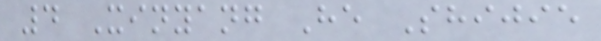4 Xinyang He Shijie
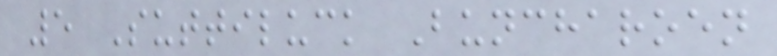5 Suttiluck Buncharoen
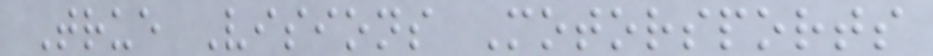True Visions Motorsports
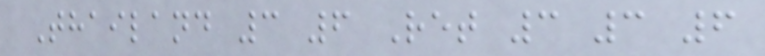Thailand 3 6 Ret 3 3 6
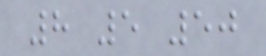8 5 50
